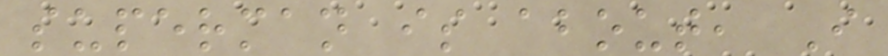superman is about, I
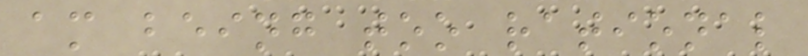am being too rational
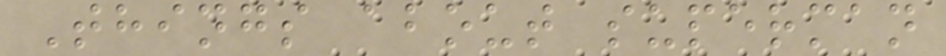Things about superman
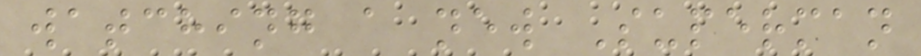watching a new Superman
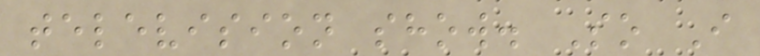television show. So I
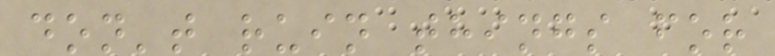don't ruin things for
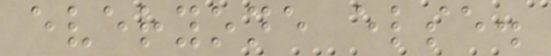everyone else.
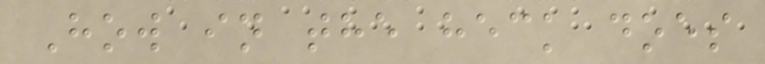How in the heck does
